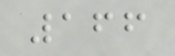166
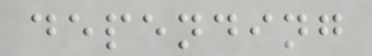depending
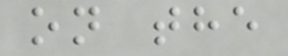on the
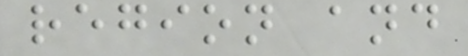region and
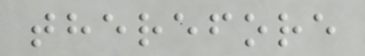therefore
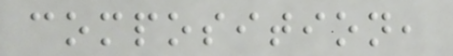composition,
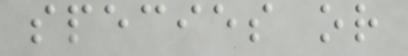species or
